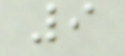9
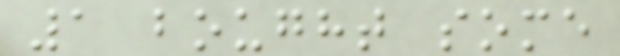1 bought some
